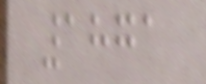1871
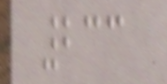233
